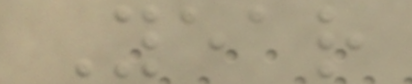Year
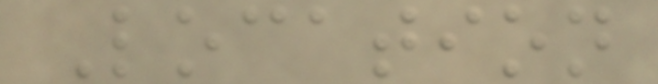Location
